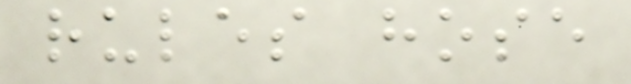rules hose
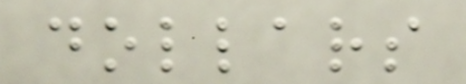dollars
